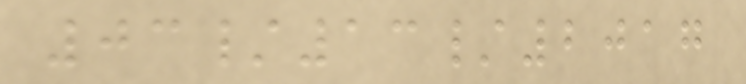03/13/2017
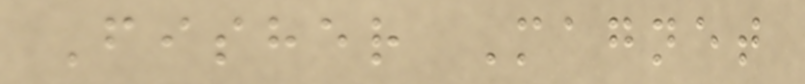Fisher Magnet
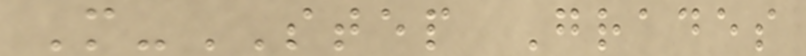M-STEP Grades
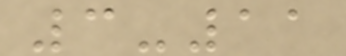3-11
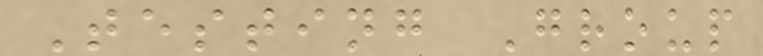Testing Group
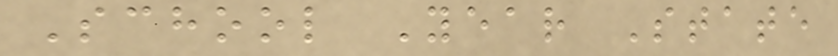School Year State
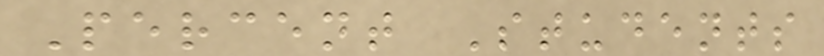Percent Students
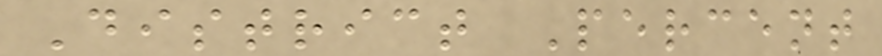District Percent
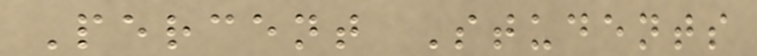Percent Students
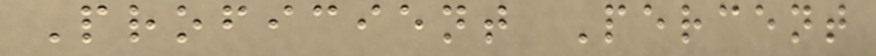Proficient Percent
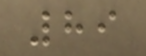89
